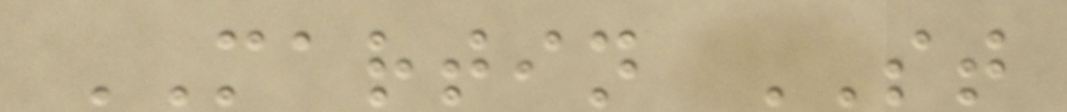MARTIN ST
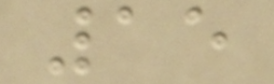15
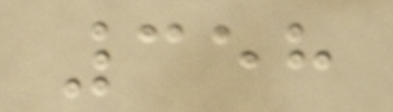358
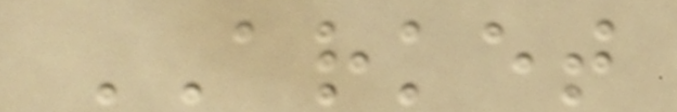ARKET
